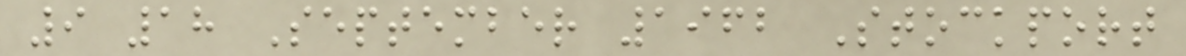9 18 September 1962 Stockport
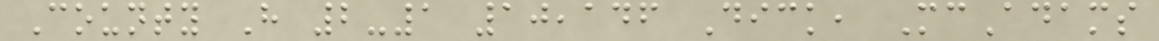County H 2-1 10,146 Dick, McAdams
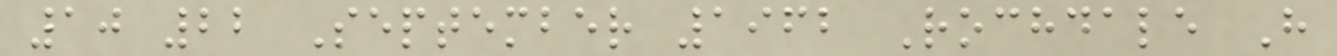10 22 September 1962 Rochdale H
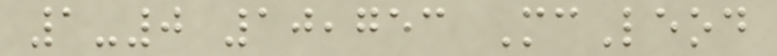1-0 10,753 McLeod
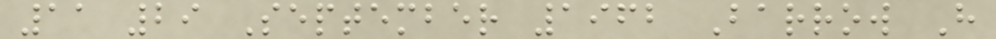11 29 September 1962 Barrow H
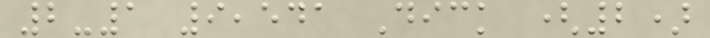2-1 9,541 Dick (2)
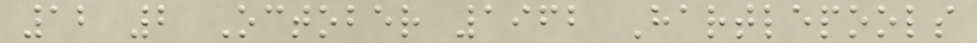12 2 October 1962 Hartlepools
